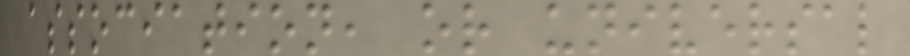association, or universal
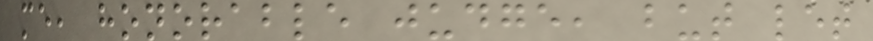me, honorable judge, but let
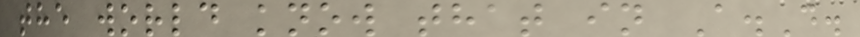the world know that in A.D.
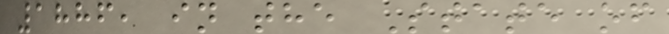1886, in the State of
